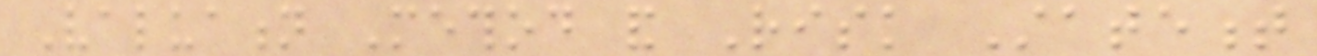Valuation Method and Risk Statement
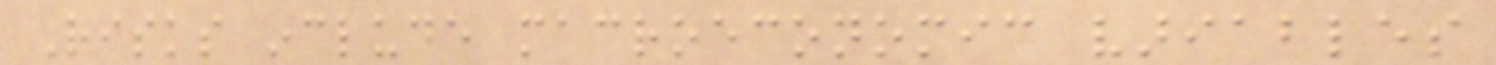Risks include macroeconomic variables
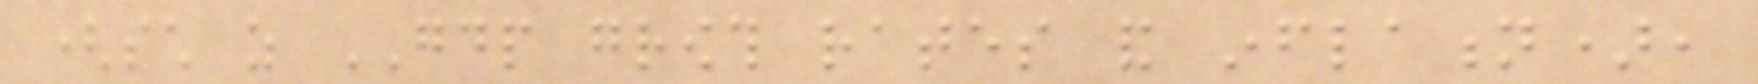(such as GDP growth rates and inflation),
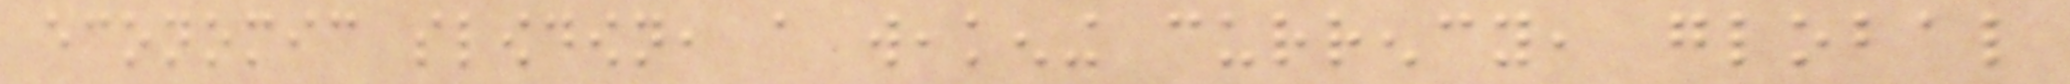economic slowdown, a weakening currency, global
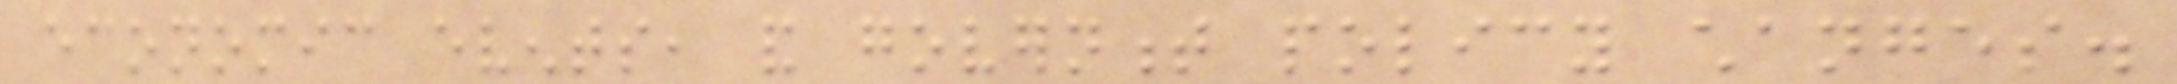economic events, and government policy changes.
